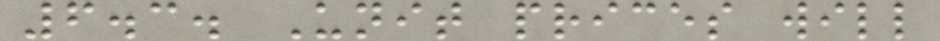6.3. Unit prices will
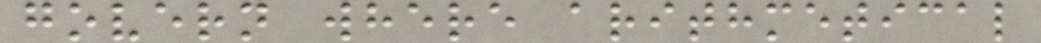govern where arithmetical
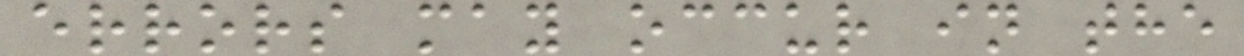errors may occur in the
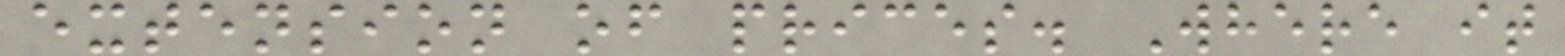extension of prices. Where it
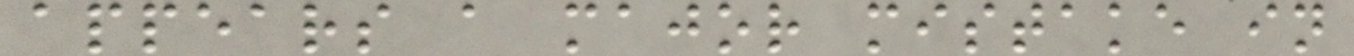appears a major mistake in
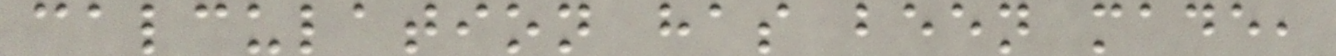calculation has been made,
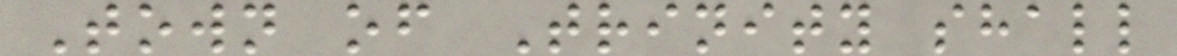Town of Trinity shall
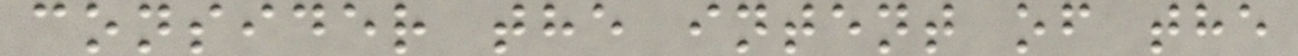consider the intent of the
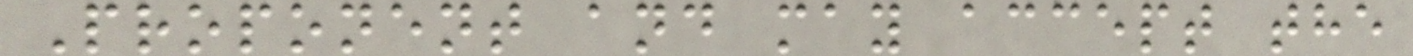Proponent and may accept the
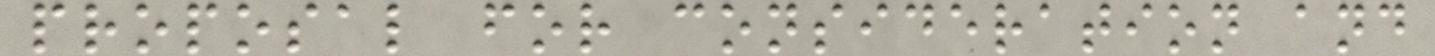proposal for consideration and
